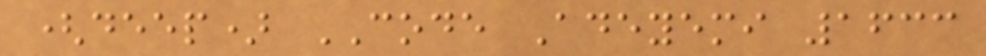(deep) CODE Adeyemi 1633
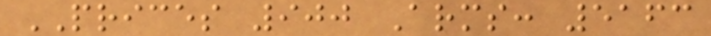PRICES 900 Arms: 5163
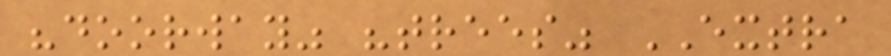"doorway" "trees" EXTRA
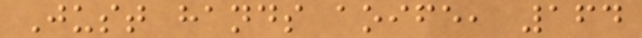Just hands aoife, 164
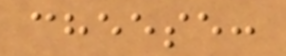cheese:
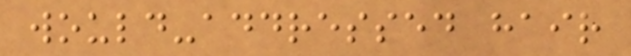would-addressed hair
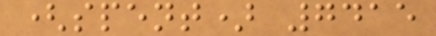(spent) 7415
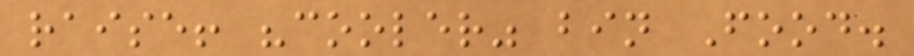raise! "cooler" bin Food.
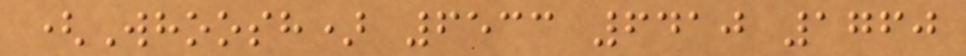(Whoosh) 6533 6410 1760
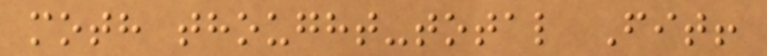moth thought-total Fit!
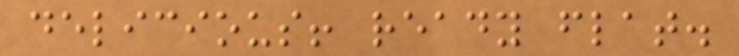delicious! ready flat.
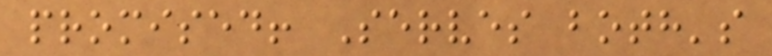promised! Serves both's
